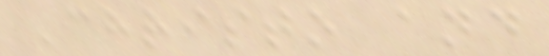Christo and
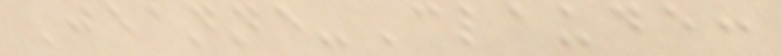Jeanne-Claude:
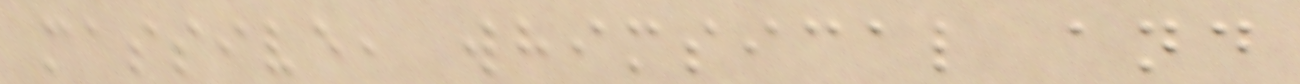massive, whimsical and
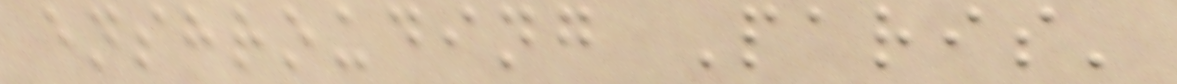enshrouding Paris'
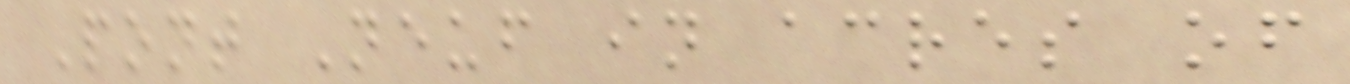Pont Neuf in acres of
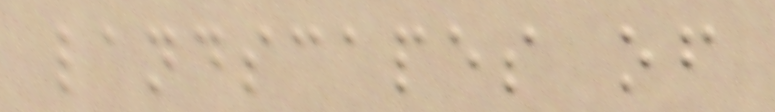landscapes of
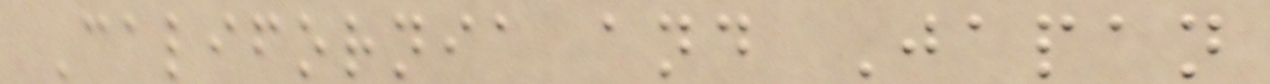California and Japan
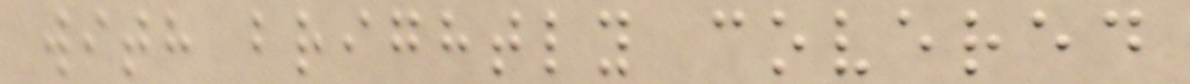with brightly covered
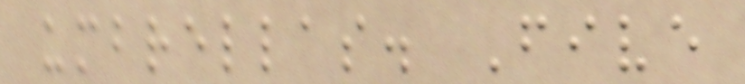umbrellas. Five
